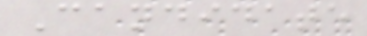Candidate
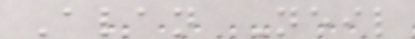Alan Neil
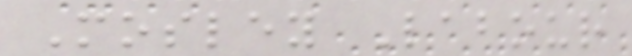Mosley Labour
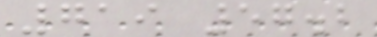719 57.2
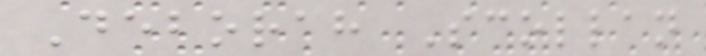Deborah Scollan
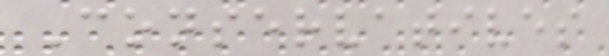Conservatives
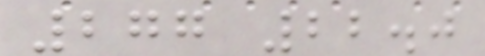277 22.0
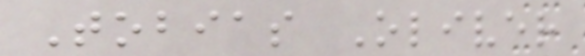Tobias Oliver
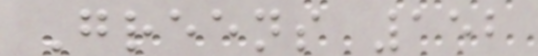Greens 152
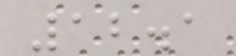12.1
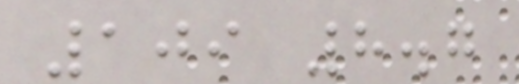109 8.7
